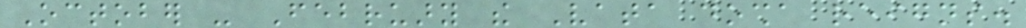October - February the Vata dosha reigns.
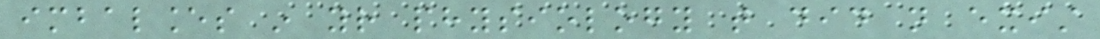imbalances in your physiology that did not exist
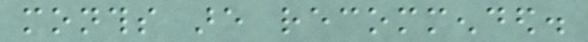months are recommended.
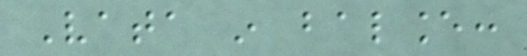Vata in balance:
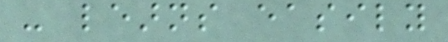- learns easily
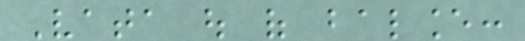Vata out of balance:
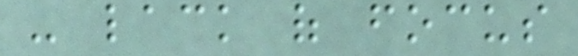- lack of focus
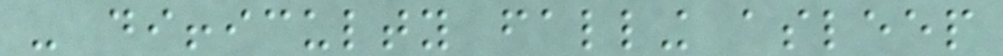- difficulty falling asleep
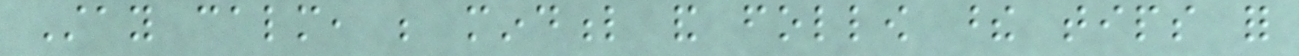Stay calm, be mindful and follow these tips for
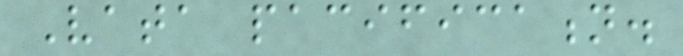Vata pacification.
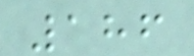186
